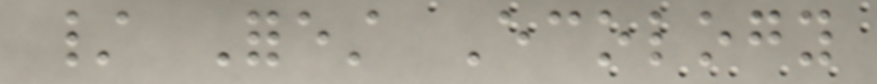/ Forest Ecology
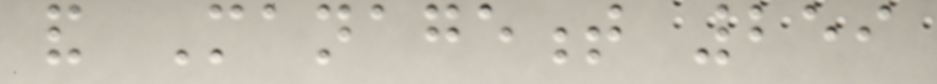and Management 259
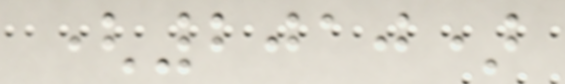(2010)
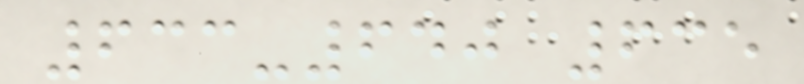633-640 635
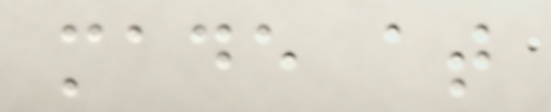made at
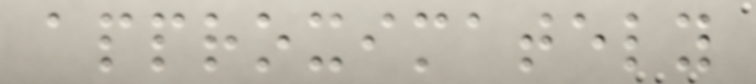approximately
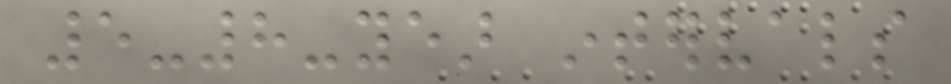5-8-year intervals
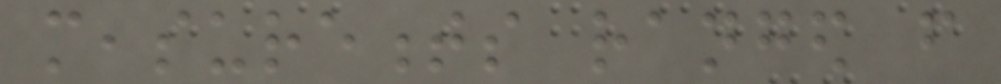measurements ranged from
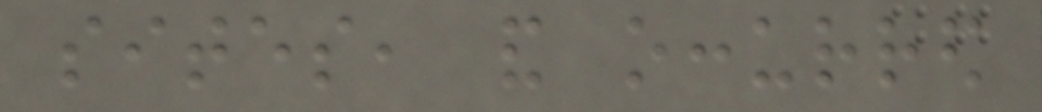sites, and occurred
